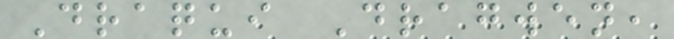Draqui Dragwen,
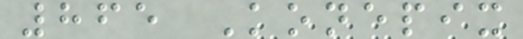865 Konepix
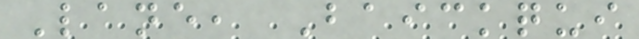Lane, Baickqui
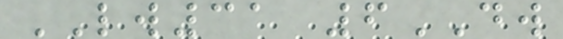LW31 6DW
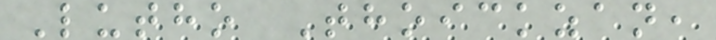Lutho Thoickzan,
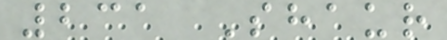231 Shaur
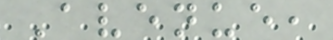Avenue,
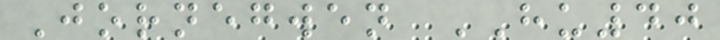Jornegwen HU40
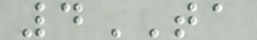4TA
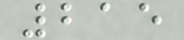215
